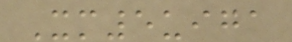Xm5uiga
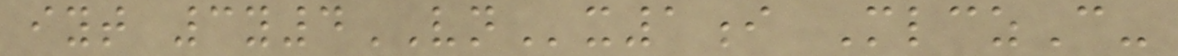iyt 3y4VNx1i MlczC-
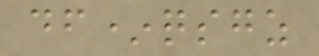df*qsgz
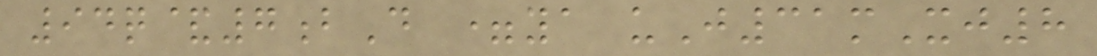94q&7bD =ya uJ31mXj8
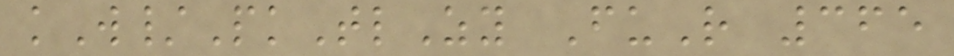kW/PkTlZy FuR 365
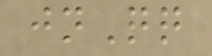jnQq
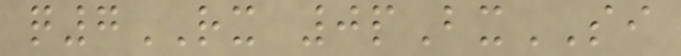q7RX 0pBxSI
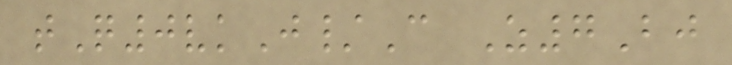tQ0vkJ/C Z7Bj
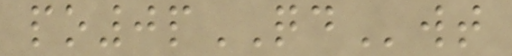po0pQDwt
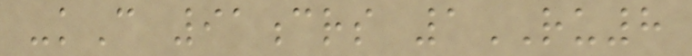-kC 91crs 1RU8
